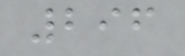296
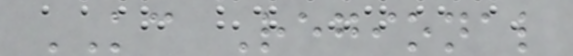KC Regional
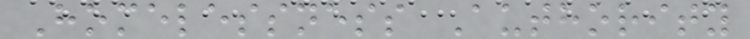Homelessness Authority
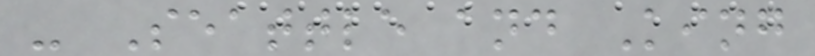- Seattle and King
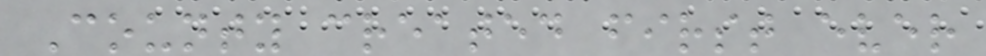County created first ever
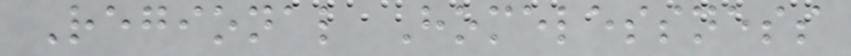Regional Homelessness
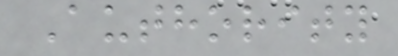Authority
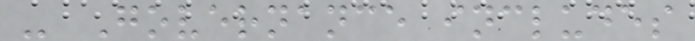- Governance includes
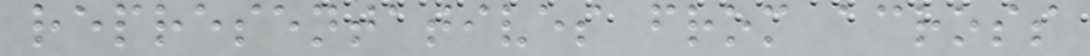representatives from across
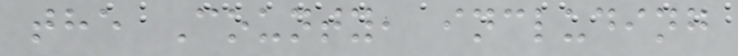the County, including
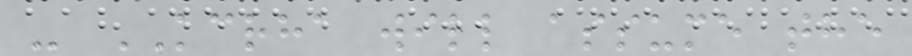- KCRHA will assume the
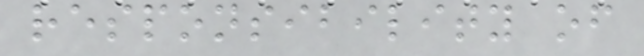responsibility of
